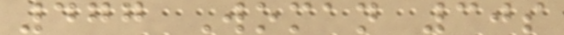477 Woman 30s
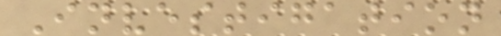Investigation
